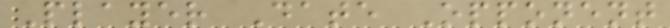Player Date Opponent
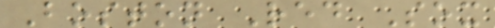Boston Red Sox
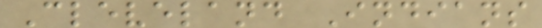Cleveland Indians
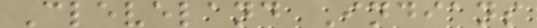Cleveland Indians
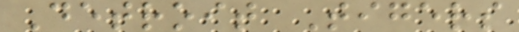Detroit Tigers
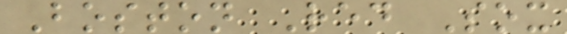Boston Red Sox
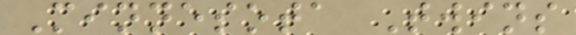Minnesota Twins
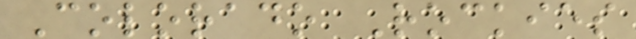Colorado Rockies
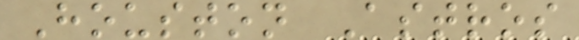Houston Astros
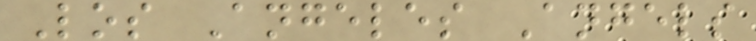Los Angeles Angels
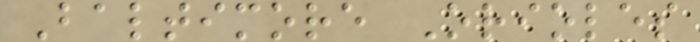Baltimore Orioles
